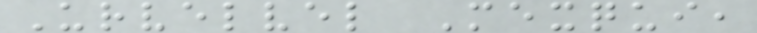Urvelvel Mexqui,
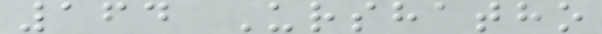164 Urshatho
